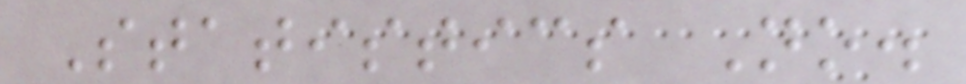Statistics No.
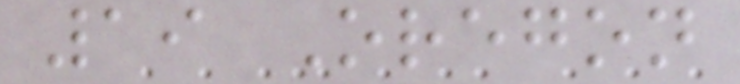19 Oregon
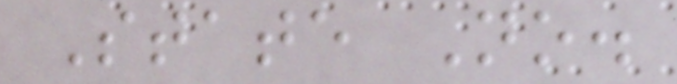State No.
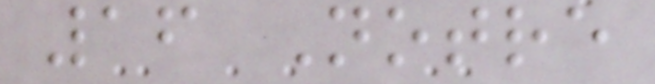16 Notre
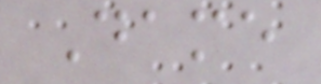Dame
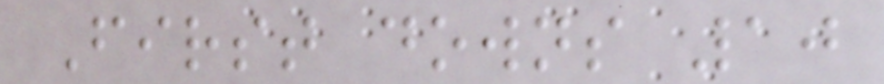First downs 10
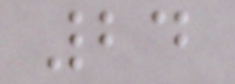24
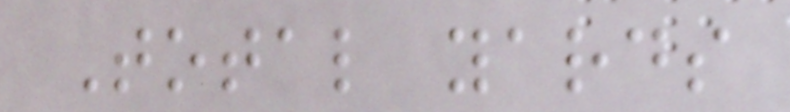Total yards
